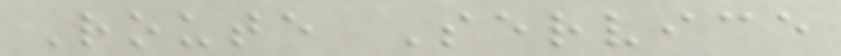Route Service
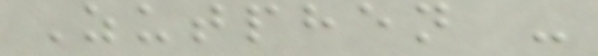Zutphen -
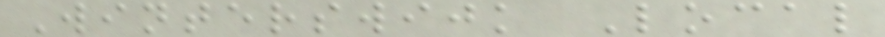Winterswijk Local
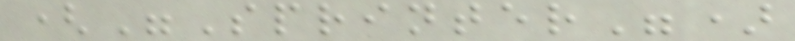("Sprinter")
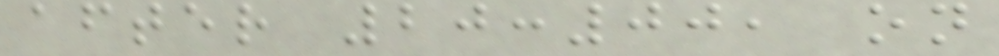after 20:00, on
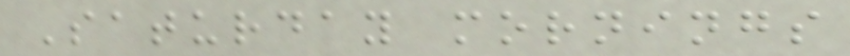Saturday mornings
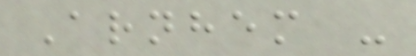Arnhem -
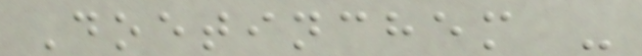Doetinchem -
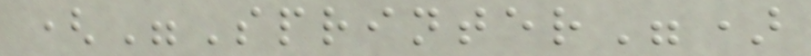("Sprinter")
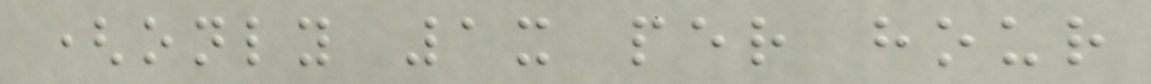(only 1x per hour
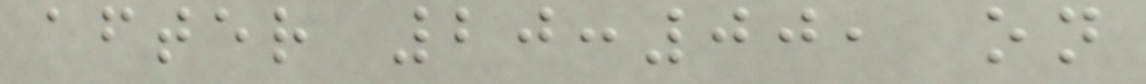after 20:00, on
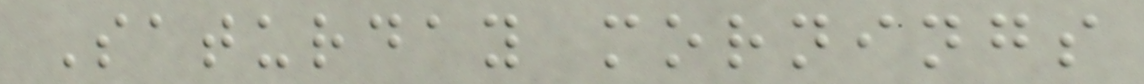Saturday mornings
